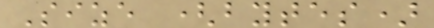Size (bytes)
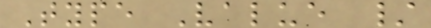Type Value /
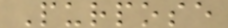Purpose
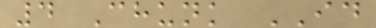4 Chunk ID
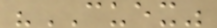"CUEX"
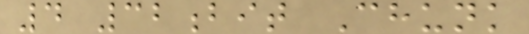4 32bit Chunk
